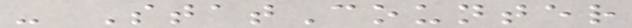- StatCounter
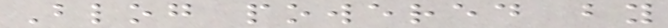Blog powered by
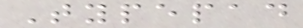Typepad
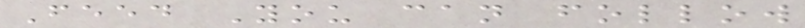Feed You can follow
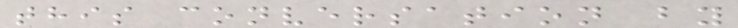this conversation by
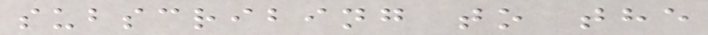subscribing to the
